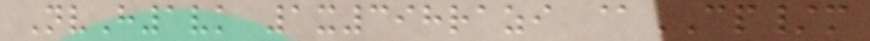NvH1vk 1x398razi @CP/m
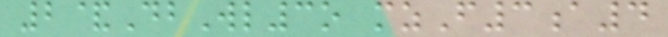2&DbWl3o mzF3a4
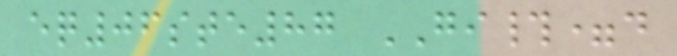eq06ste87 GI#=d
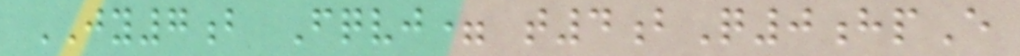JY7b Fqvj= t4bQ0hpE
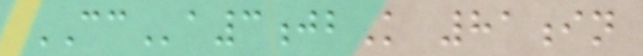CCa3jbK 81in
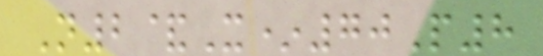N2&X*70P8
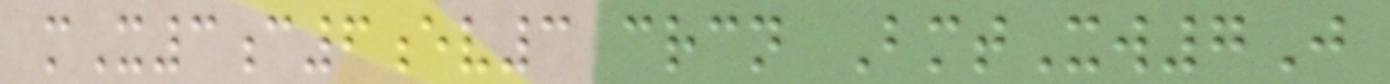mX3c6ev3 crcn BmtXw7J
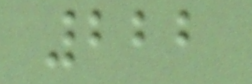222
